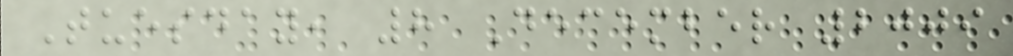Tuesday, 8 December 2009
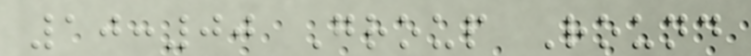10:00 Group Round
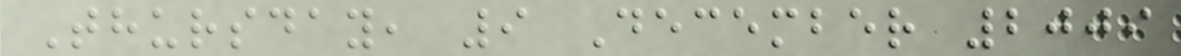Thursday, 9 December 2009
